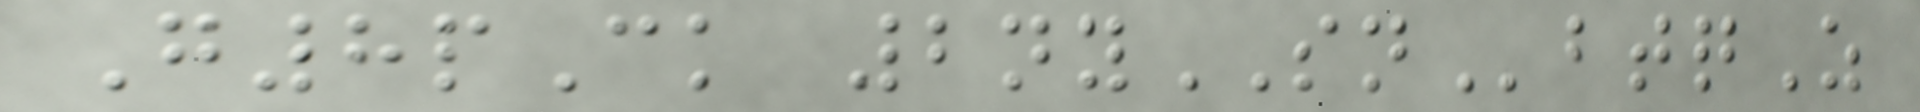G8pCk 2nySNbtqZ
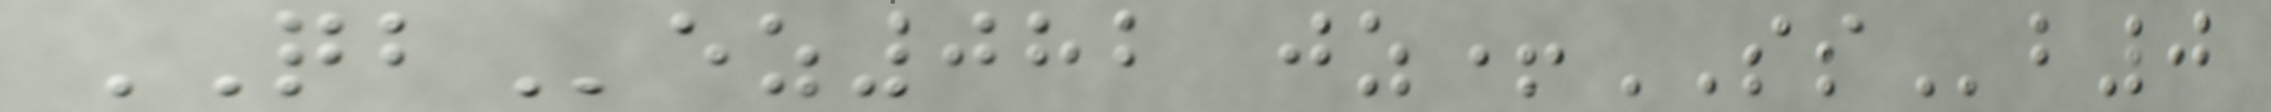QBez082 jz+SSb0
